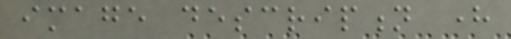image description here
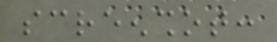screenshot:
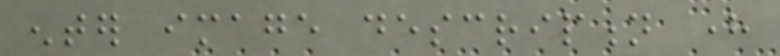enter image description here
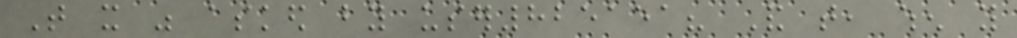That it was asked by user825151? And that, when you
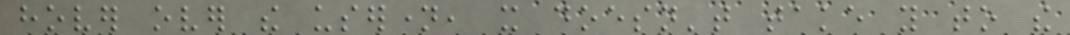hover over the username, it doesn't take you to the
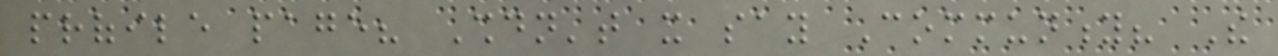profile page? Shouldn't it say Community? The
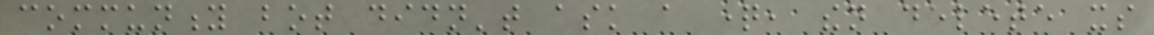community bot didn't ask a question, then delete its
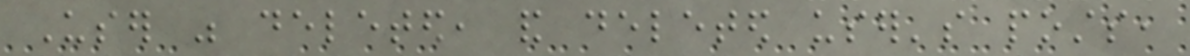User was deleted, and deleted user's posts,
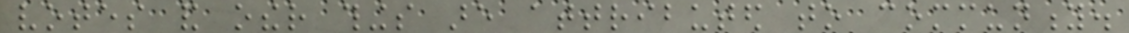votes and other things are attributed to community.
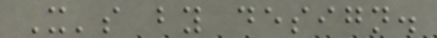It's by design.
